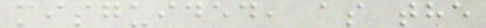misguided, as the
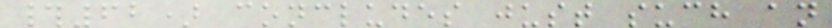#62) concludes just such an
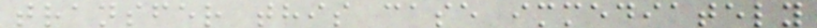transfer this case immediately
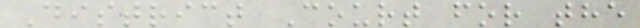District Court for the
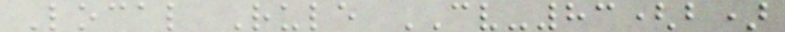Local Rule CV-83(b)
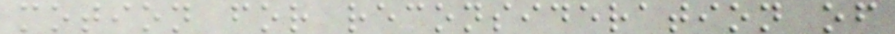motion for reconsideration of
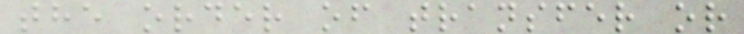the order of transfer or
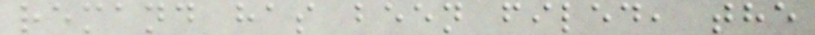remand has been filed, the
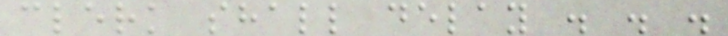clerk shall delay . . .
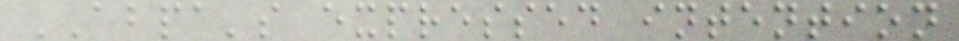ABPA's expressed intention
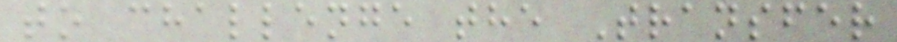to challenge the Transfer
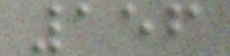156
